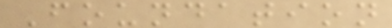Foundation
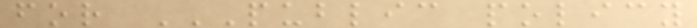for PUBLIC POLICY
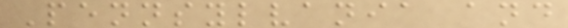Pennsylvania and
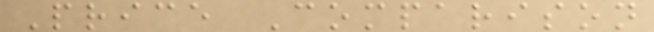Price Comparison
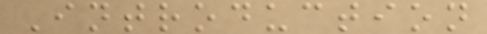Introduction
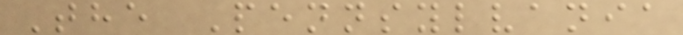The Pennsylvania
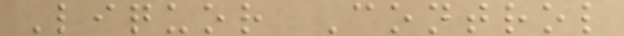Liquor Control
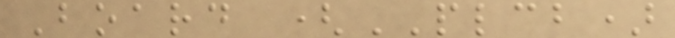Board (PLCB)
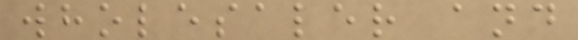wholesaler and
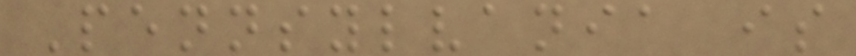Pennsylvania is
